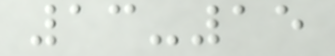13-15
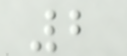2
